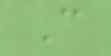C
